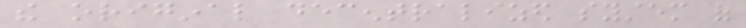the original decentralized system of
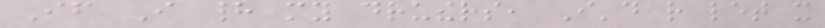If I had my druthers, I'd rather let it
